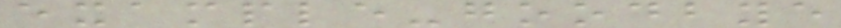example-goodbye
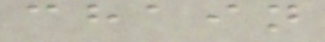chain
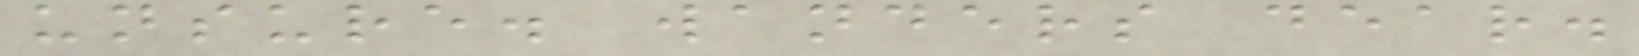unsure. wanders dear.
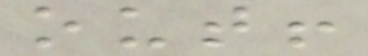out!
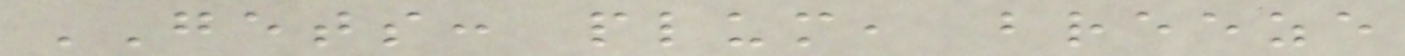GETS: plum, breeze
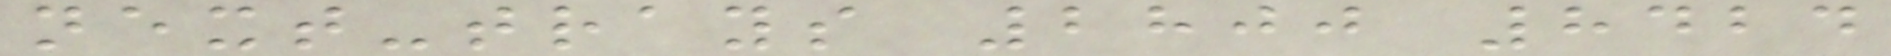next-trays 2800 8424
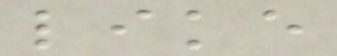like
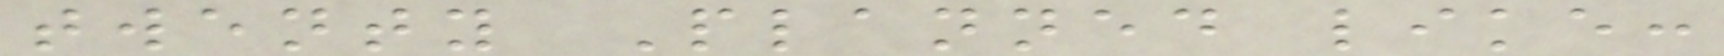twenty Planned like:
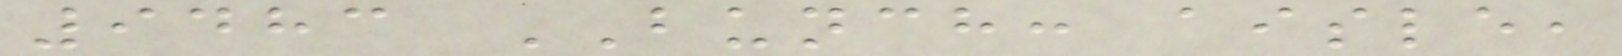9483 BUNCH: aisle,
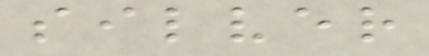silver
